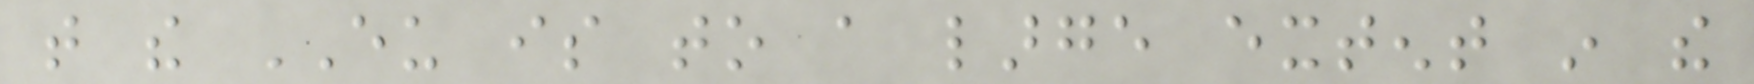that the EU is to a large extent in the
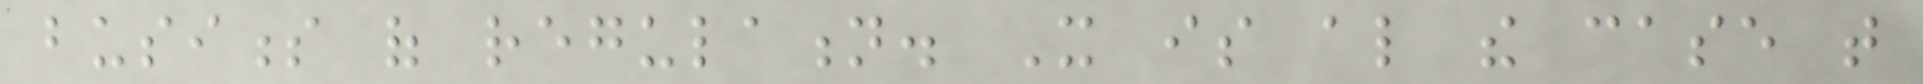business of regulation. It is also the case that
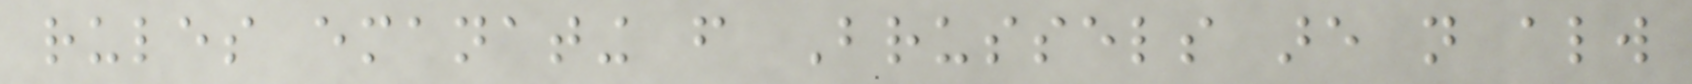rules emanating from Brussels are not always
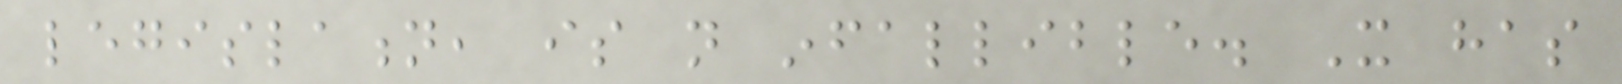legislation, is not infallible. It has
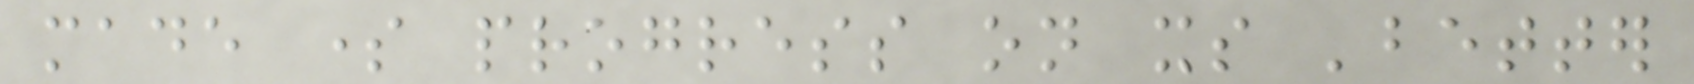made some progress on its 'better
